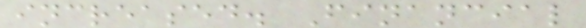increased. Financial
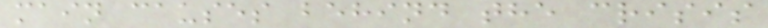main causes behind the crisis
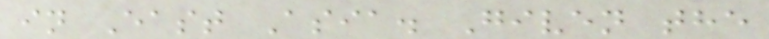in East Asia. Given the
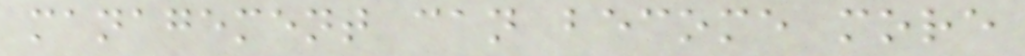management can become more
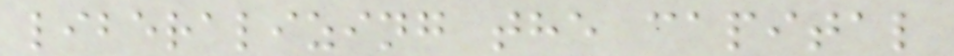liberalizing the capital
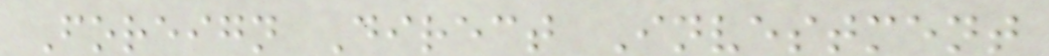Foreign Direct Investment
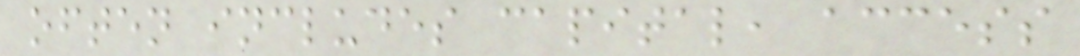often includes capital, access
